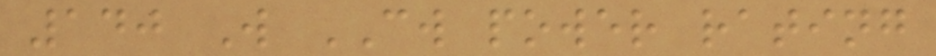140 W CW power rating
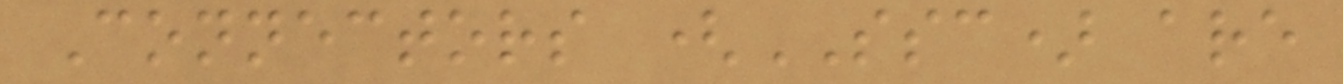Connectors (SSC) are
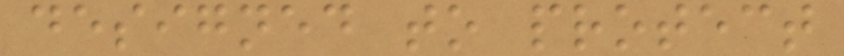designed to protect
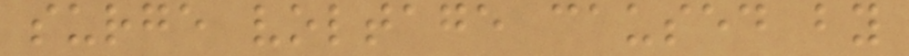surge voltage caused by
